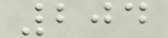204
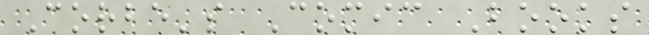Corbe's Comic Books
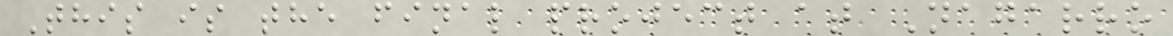This is the final project at Nagarro
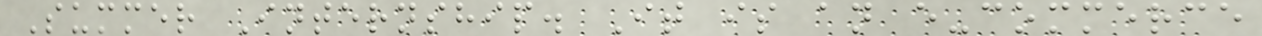Summer Internship. It is an e-commerce
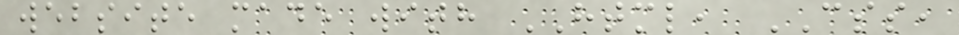website made with HTML, CSS,
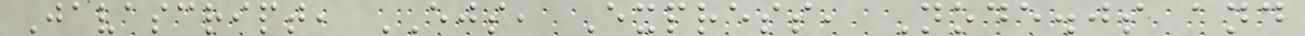Javascript, EJS, Express, Node.js and
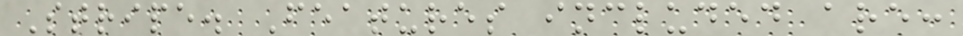Stripe. Features included are:
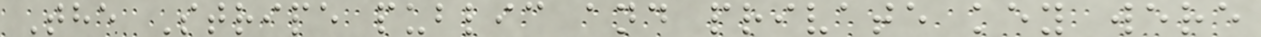The Stripe public and private key were
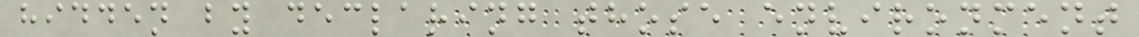hidden by declaring those environment
